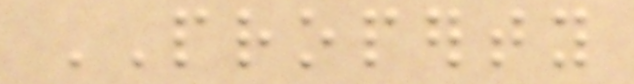PROPERTY
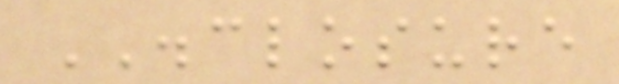DISCLOSURE
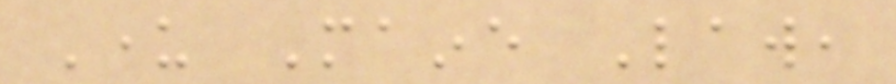Under Maine Law,
